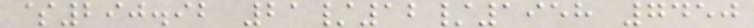$290.92 21/12/1958 7450
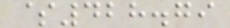$428.79
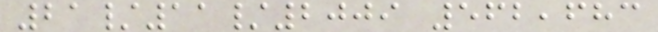21/11/2009 562,683
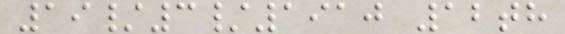19/3/1910 12th
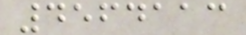4564113
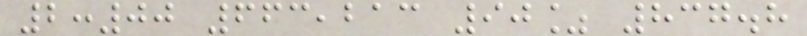2:00 663,213 90% 837.8
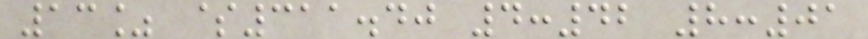13% $311.40 4:42 8:01
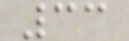33
